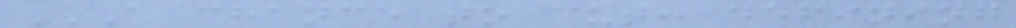A CHANCE TO CUT: DEFINING
